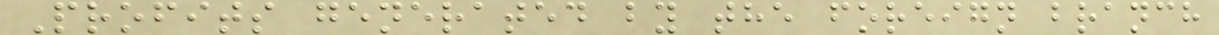Profits generated by the foreign branch
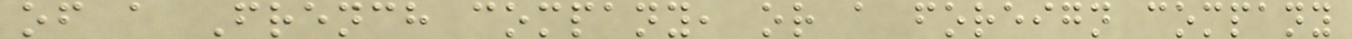of a French company, or a foreign company
